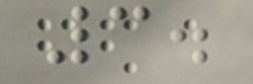3.
